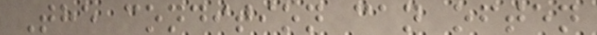The condition can often
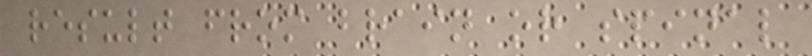result from brain or spinal
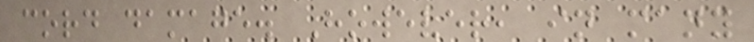cord damage. However, in many
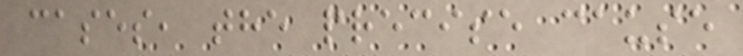cases, the precise cause
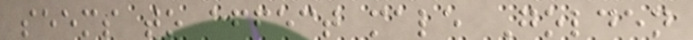seems to affect male Golden
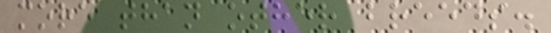more than other breeds.
